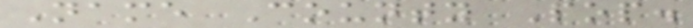Name County Pop.
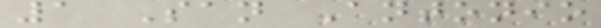1 San Antonio
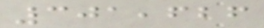301,626
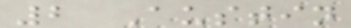2 Austin
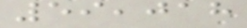59,018
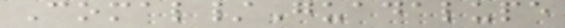Comal/Guadalupe
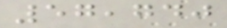57,740
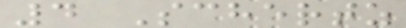4 Schertz
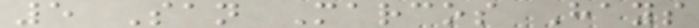5 San Marcos Hays
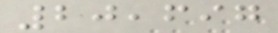20,697
